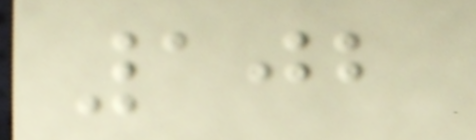102
